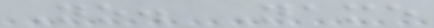No. Name
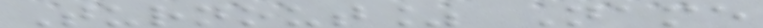Turnout% Name
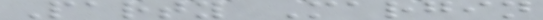Party Margin
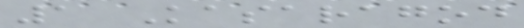1 Kasaragod
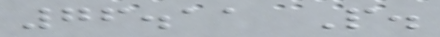76.11 P.
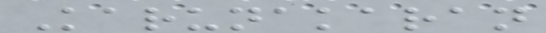Karunakaran
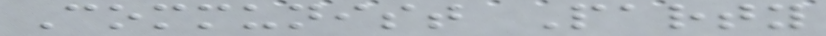Communist Party
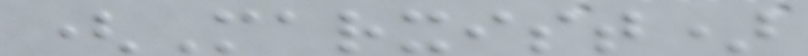(Marxist)
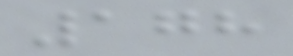178
